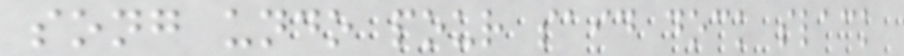song undo pour said dock slack
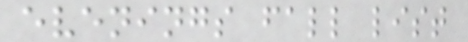evenings fall list
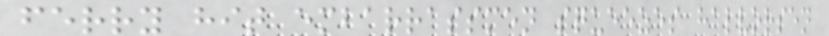ferry hit embarrassmen squeezes halvorsen
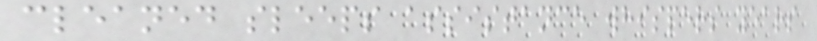cleaned sleeps assistance whispers years
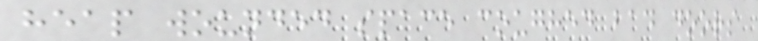heap wounded space coughed bad doors
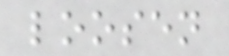loosen
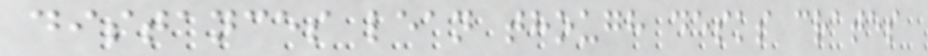distances lean though desks crates
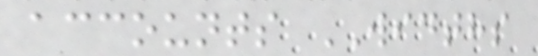accounts WIDTHS
